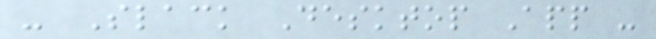- Slack Desktop App -
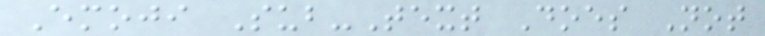Emoji Sub-Text Does Not
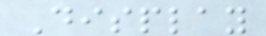Display
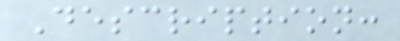Description:
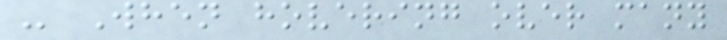- When hovering over many
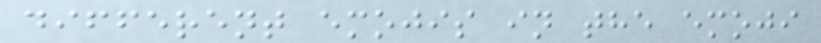different emojis in the emoji
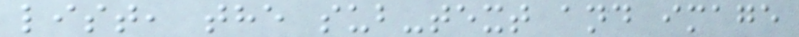list, the sub-text and image
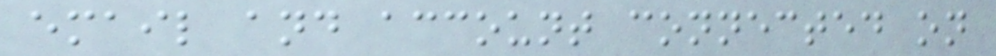email and account connected on
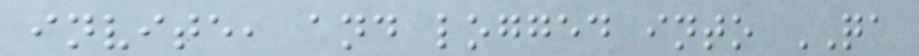invite, and logged into QA
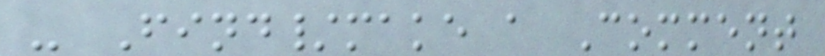- Find/make a Comment
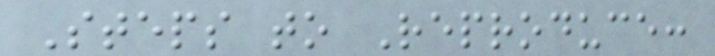Steps to Reproduce:
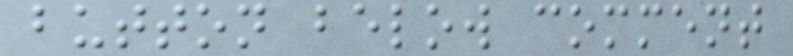button below comment
